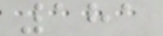181
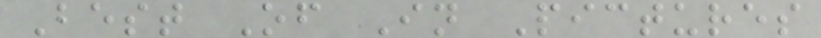Best Of In Pictures
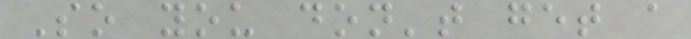So you don't get a
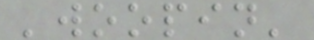'woopin'
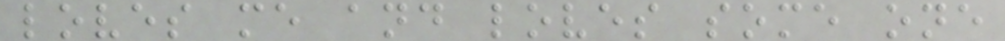loves me and loves some one
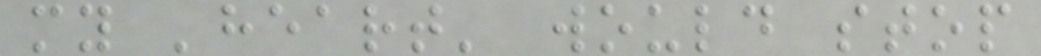my 'heart' would stop
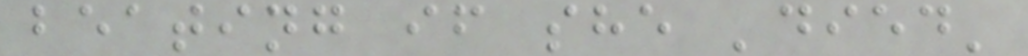beating if she 'died'
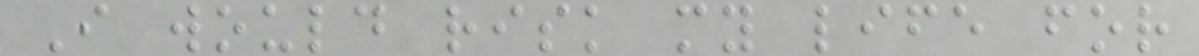I would risk my life for
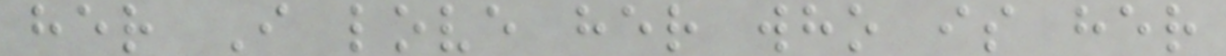her I love her who is her
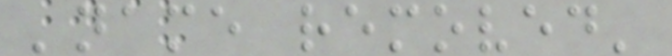'name removed'
